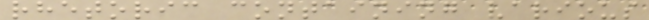rhetoric containing various
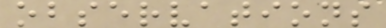observations
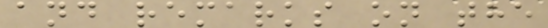and remarks on the
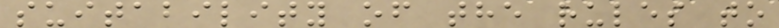suitability of the rules to
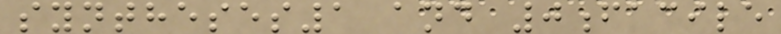syntheses1 and 0facile
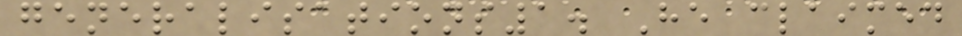generalisations1. He claimed
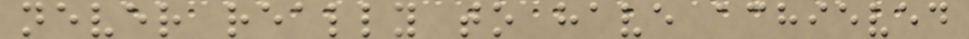never really to have achieved
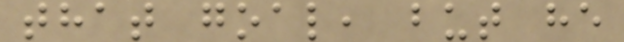that goal, but he
